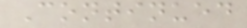Continued
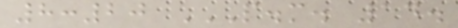8:20 P.M. 14.
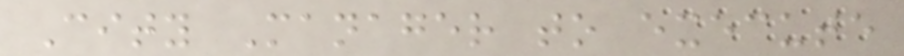City Manager to execute
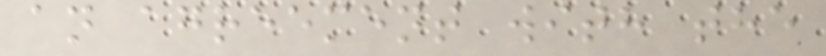an agreement with the
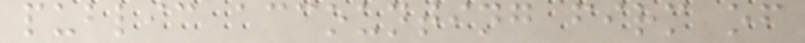public accounting firm of
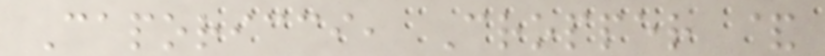Caporicci, Cropper &
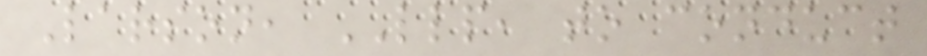Larson, LLP, to conduct
